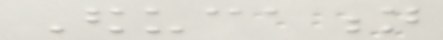Education
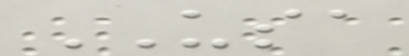USA
